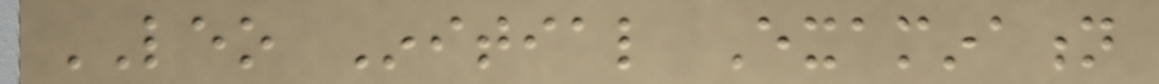LEO Initial Examination
